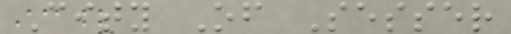City Of Sesser
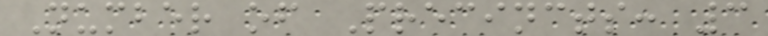Number of Precincts: 3
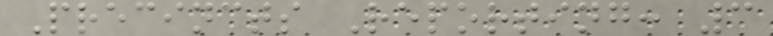Precincts Reporting: 3
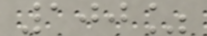100%
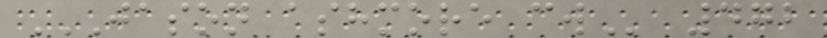JASON ASHMORE CW 472
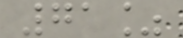71%
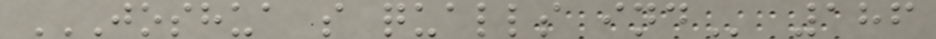JOSHUA S QUALLS IND 186
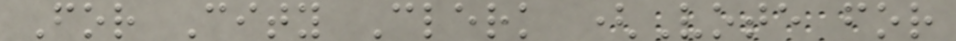For City Clerk (Vote for
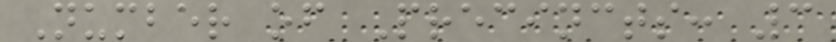Number of Precincts: 3
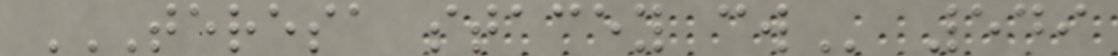TERESA STACEY CW 549
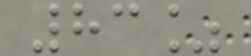83%
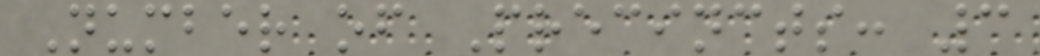Number of Precincts: 3
